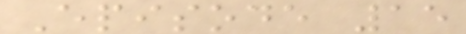Episode 15
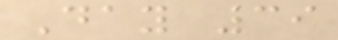Day 39
